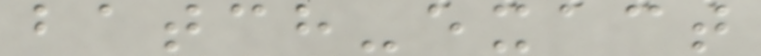batch-exact
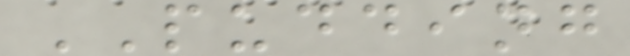PUDDING
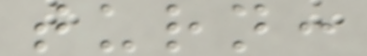turn:
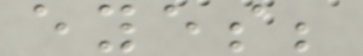eyes;
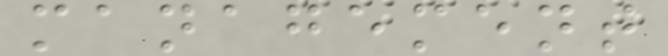management
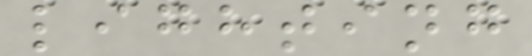lighting
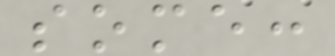some:
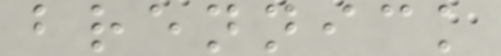brennick
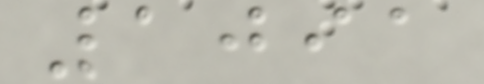1091
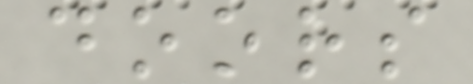doors
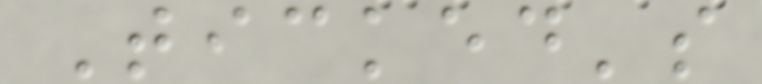Ticked's
